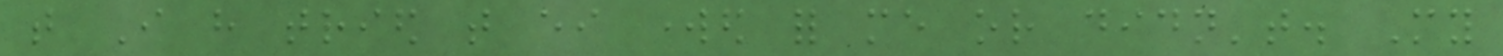that I have tried that either worked for me or didn't. My
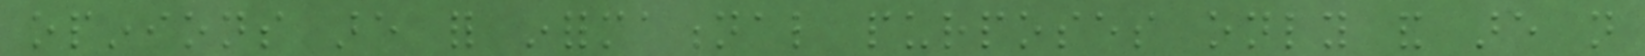opinions are for informational purposes only and are not
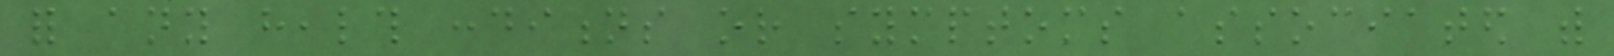for any health conditions or symptoms associated with
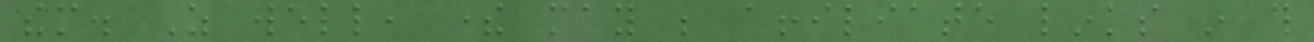them. As well, there may be affiliate links in this
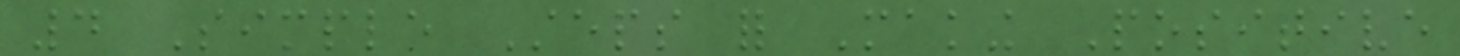4 Simple Steps for Making Positive
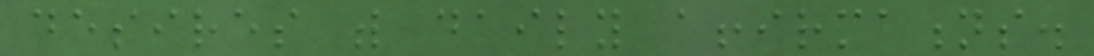desires with daily affirmations.
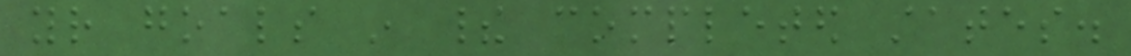your goals in their completed states.
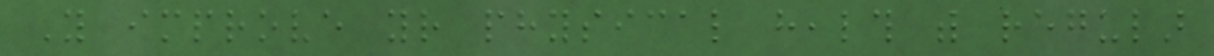You improve your physical health with regular
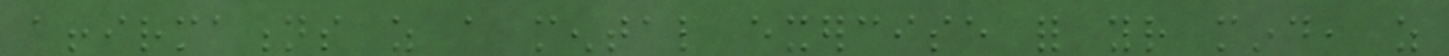affirmations as a mental exercise for your mind, as
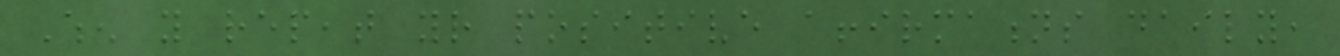When you repeat your positive affirmations daily,
